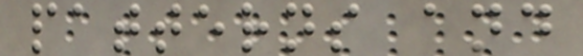patterns and
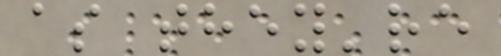as they're
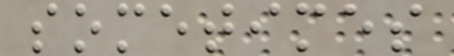sometimes
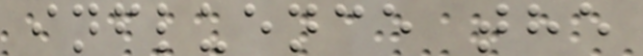influence the
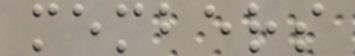members
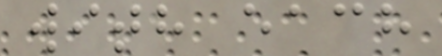with each
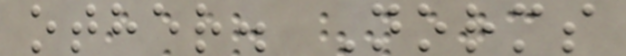other. Norms
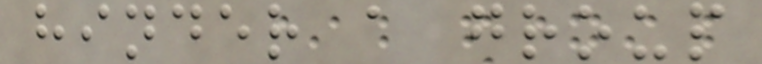hinder a group
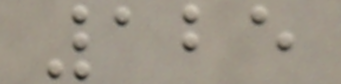125
